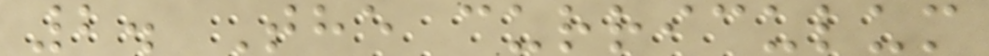2. The curriculum
